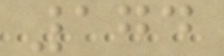174
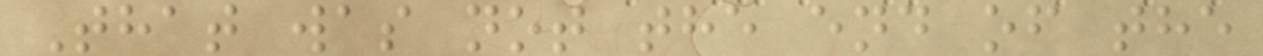That was not the end of the
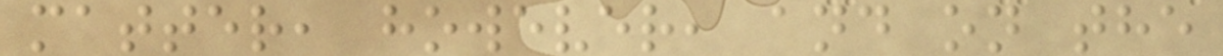matter, however, and on the
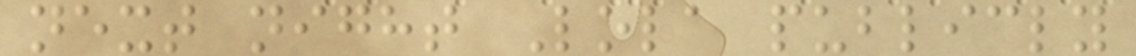next night Lola publicly
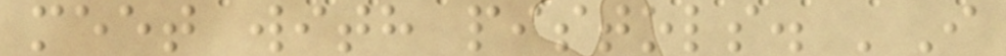meet with pistols. 'I
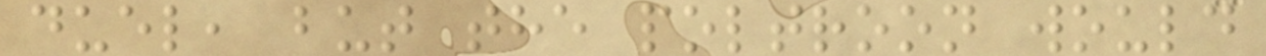duel, but the poltroon would
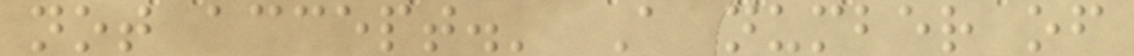not accept.' A number of
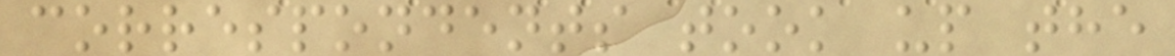correspondents took up the
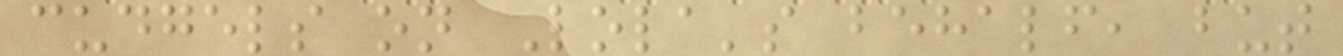cudgels on Lola's behalf, but
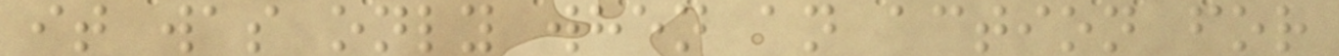it was only when an action for
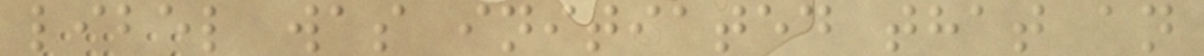libel was initiated that an
